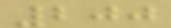200
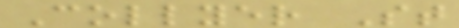Collyer St
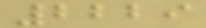2229
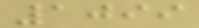1099
